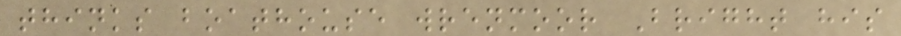thinks boathouse wrenmoor Bright his
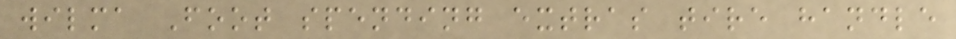wilma Foot spending extras tire handle
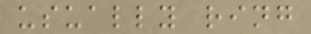usually ring
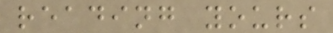reading yours
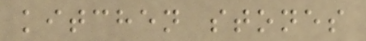kitchen stones
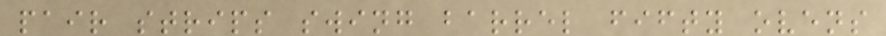pair strips swing barrel fifty ovens
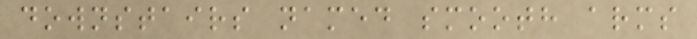downstairs named smooth arms
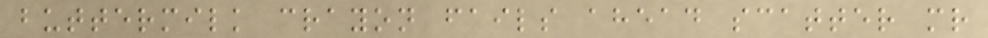buttermilk crayon fails ahead scatter mr
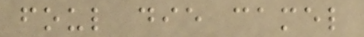foul die camel
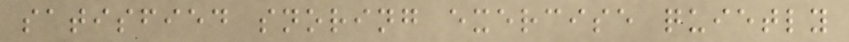satisfied snoring exercise quietly
